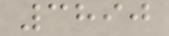3890
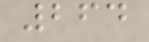264
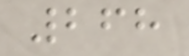268
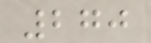270
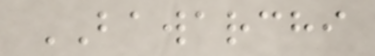BAWARCHI
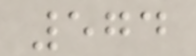574
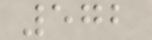572
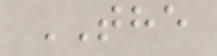THE
